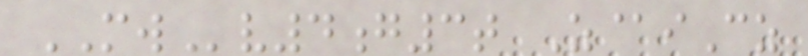MWv4g3t Z@iCz
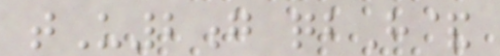tU2g qbH&
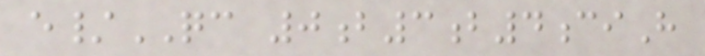e/QC 0b3b4ciH
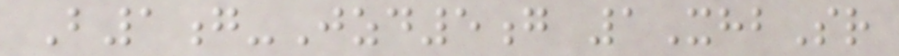B1g-Jzd5g 1XhbSr
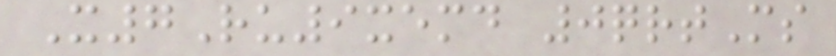X7Ru9xemd 0qrtMs
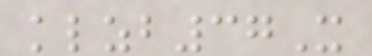klzb37X
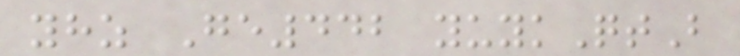yhz Ge442 yuykQtB
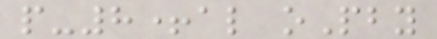p-8+al oPby
